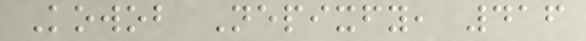Kowob Nepixfy, 416
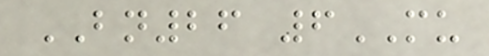BN26 6MU
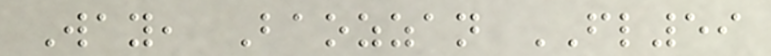Way, Baozzan FL59
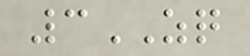3ZQ
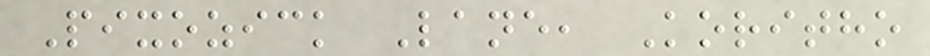Pixozick Lane, Koritho
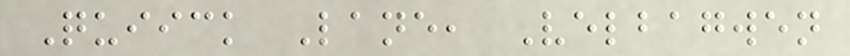Quiick Lane, Velbagwen
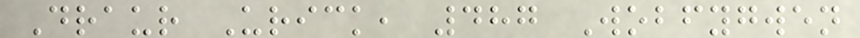Draur Urick, 487 Wobfygwen
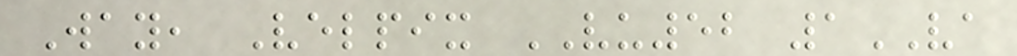Way, Velpix VU52 1VA
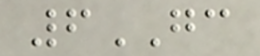6GC
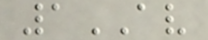1AV
